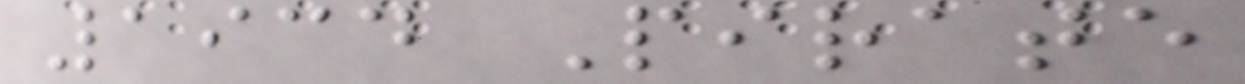1934 Pirate
